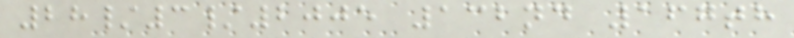28/3/2005 132nd 167th
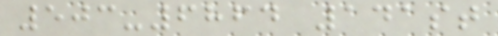503-6864 141st
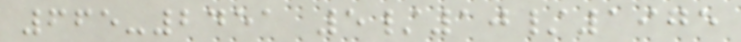665-2451 5/10/1975
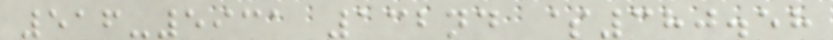516-5931 132nd $380.58
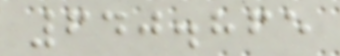640.865
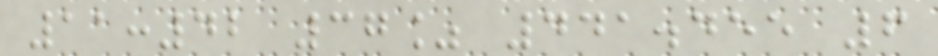11:42 37% 441.455 6
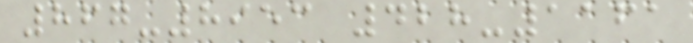867-8953 428-1161
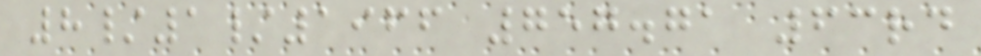8/1/1966 757.71 63rd
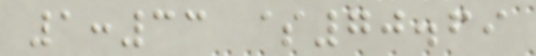1:33 $70.69
